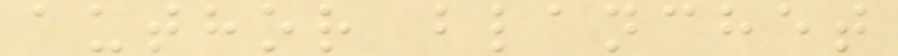author blanchet
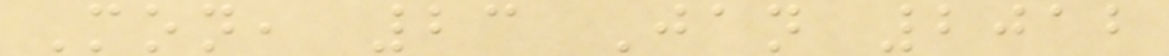Mon, 23 Jan 2012
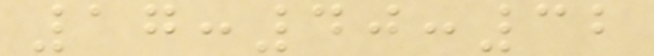17:40:32
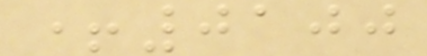+0100
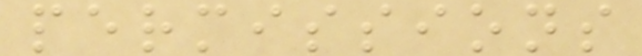permissions
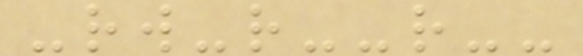-rw-r--r--
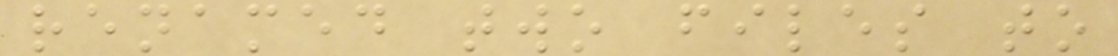renamed two files to
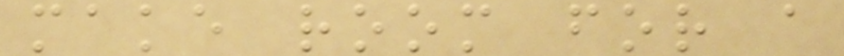make room for a
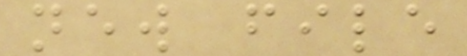new file
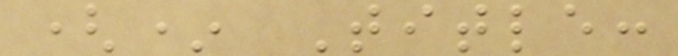(* Title:
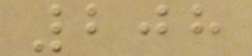208
